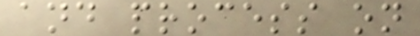and process on
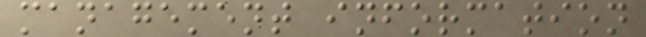management information
